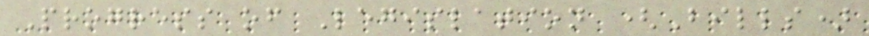Progress of Legislation (Bills)
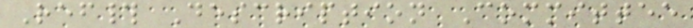Ref# Description Committee
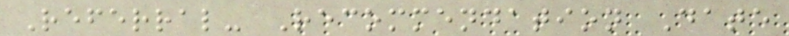Referral- Recommendation Date
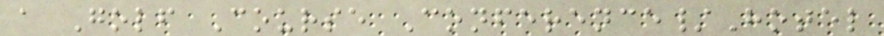a Golf Course Conference/Hotel
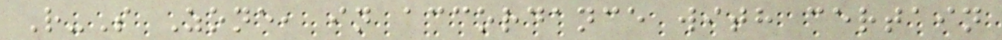R-S Zone, in accordance with certain
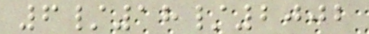6/18/2002
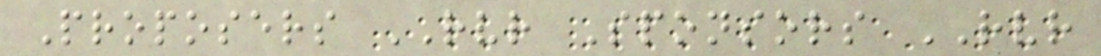Proposers RVR Sponsors RVR
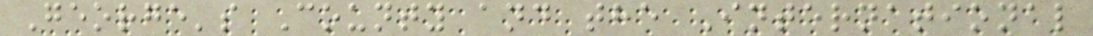George's County and the International
